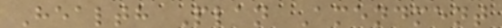Health Plan Amendment
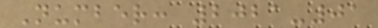Number: 2021-01
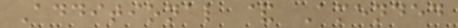Additional & Amended
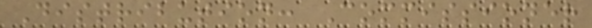Distribution: Commissioner
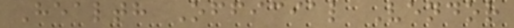Health Official Vendor
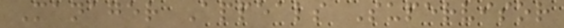Manager Appeals Supervisor
